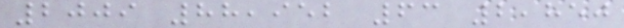2009 88,952 63 2,850
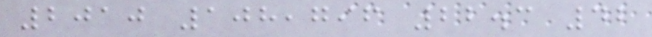2010 108,796 22.3 42
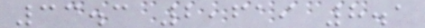33.3 2,619 8.1
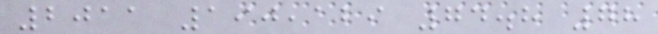2011 190,129 74.8 78
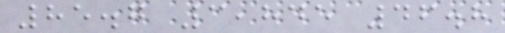85.7 3,845 46.8
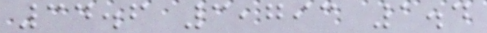34.6 3,793 1.4
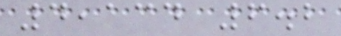4,134 6.2
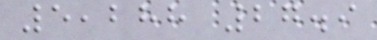5,288 27.9
